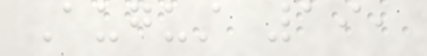August 19,
